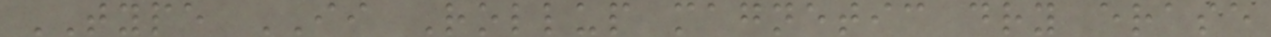TYPE II Rollup magnetic dry erase
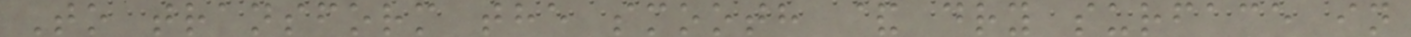To transform the smooth & dry surface in
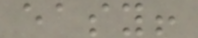easy!
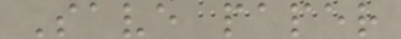Save paper
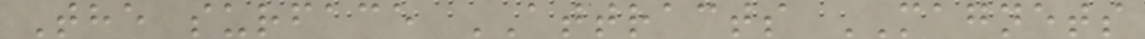The surface ATTRACTS MAGNETS
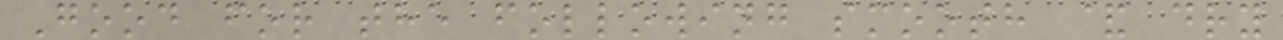Good for the following smooth & dry
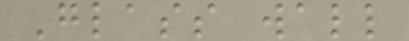Glass wall
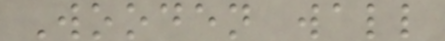Wooden wall
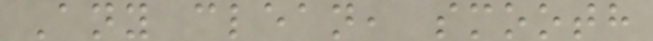Any clean, smooth
